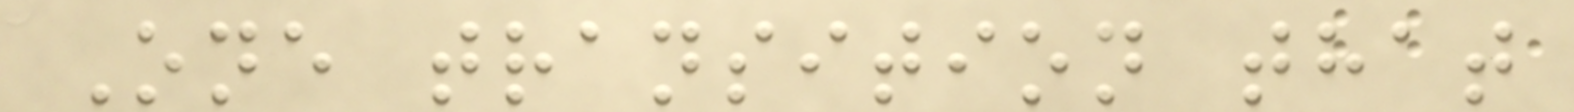One transition that
